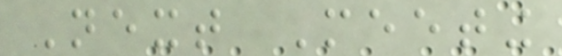Next Meeting
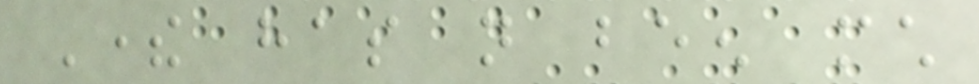There has not been much
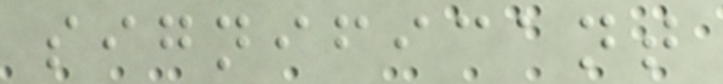significant
